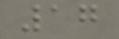17
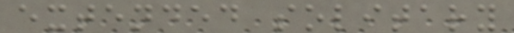extended solitary
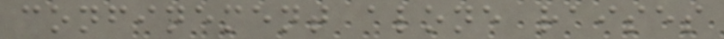confinement alone raises
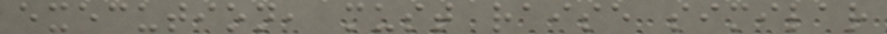execution, must raise similar
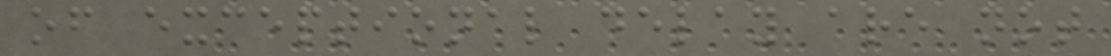of exceptional delay are not
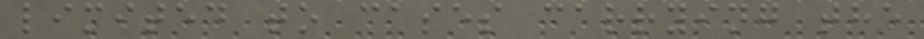limited to cases carrying the
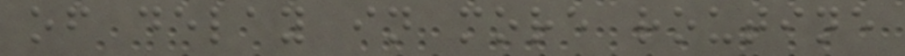of delay in more routine
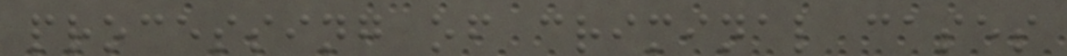processing of criminal cases
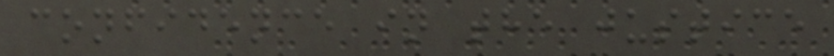confidence in the justice
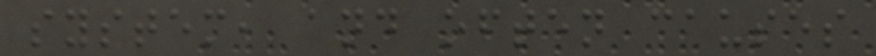system, and often causes
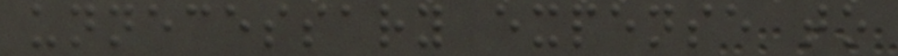unnecessary expense to
